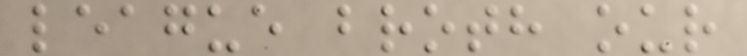league broth our
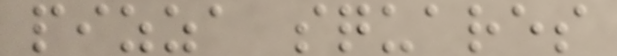pizza squares
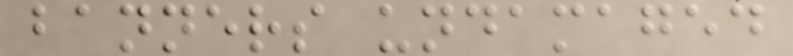banners undamaged
